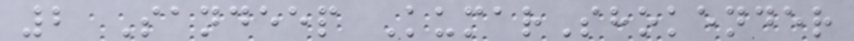2 Sandeep KumarShokender
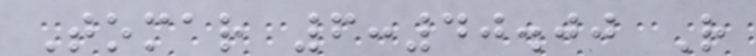Tomar 6:40.00 R
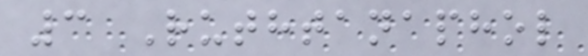3 Ruthtanaphol
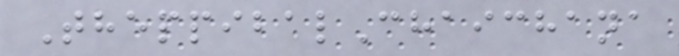TheppibalChaichana
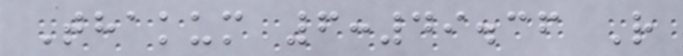Thakum 6:49.36 R
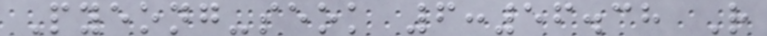Pyeong-seok 6:56.38 R
